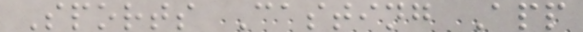Sports Casting App
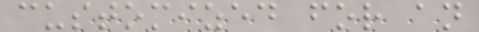customized for an
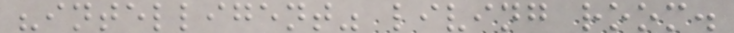"intelligent" living room.
